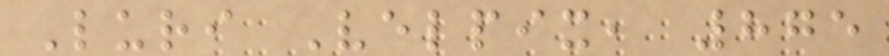Luri Velpix, 875
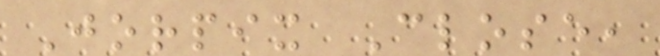Jorpix Close,
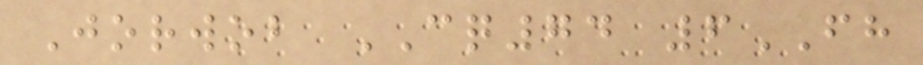Jorwob CQ74 6FH
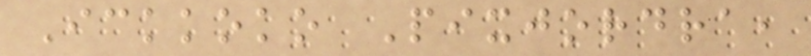Ickkoko Pixjordra,
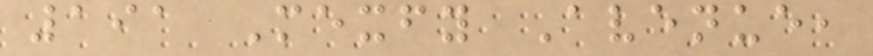191 Mexfy Avenue,
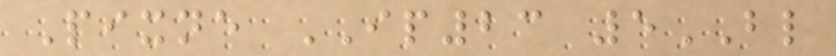Pixne IP23 5BL
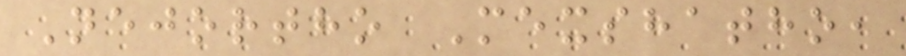Nejortho Mexshatho,
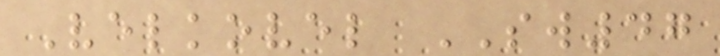Velkovel SW47
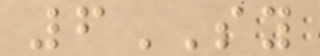6SY
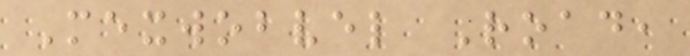Mexwobvel Road,
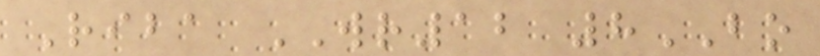Riba WR12 8BO
